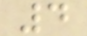4
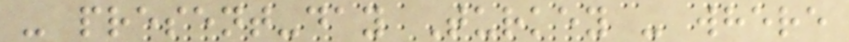- present-day Turkey - where
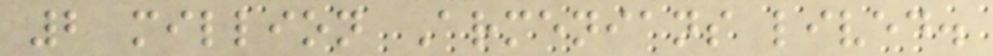2 million Armenians lived.
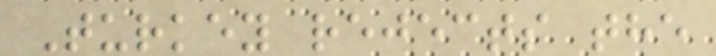Turkey rejects the
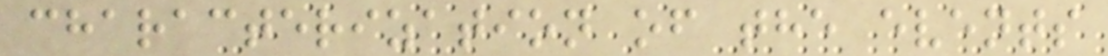characterization of the events
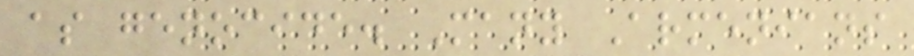as genocide. Many Armenians
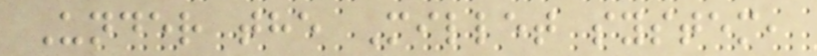Under the Millet system,
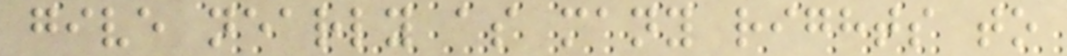give nearly as many rights to
